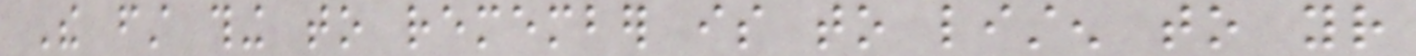The first thing to remember is to listen to your
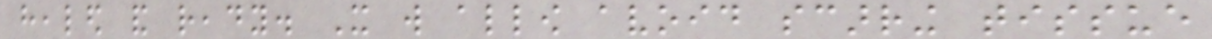healed and ready. It will allow avoid scarring tissue
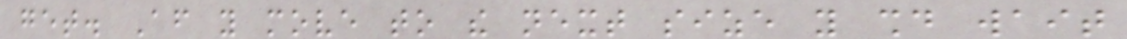get. After you move to the next size you should wait
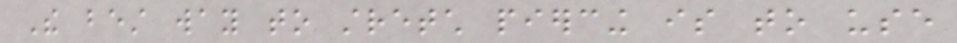The best way to stretch piercing is to use
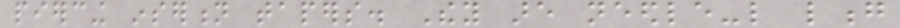piercing insertion tapers. They are needle-like long
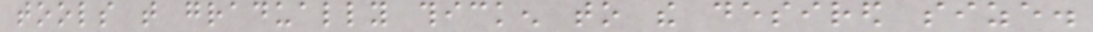tools that gradually thicken to the desired size.
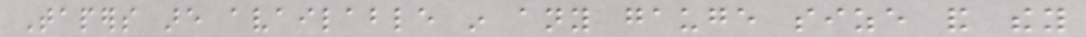Tapers are available in any gauge size and they
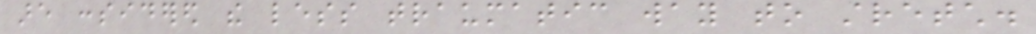are considered the less traumatic way to stretch.
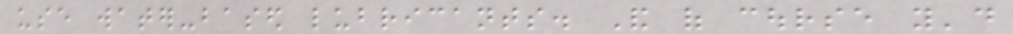use water-based lubricants. And of course you'd
